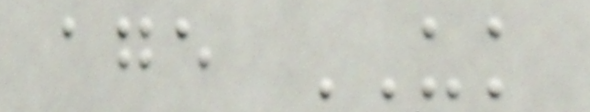age UK
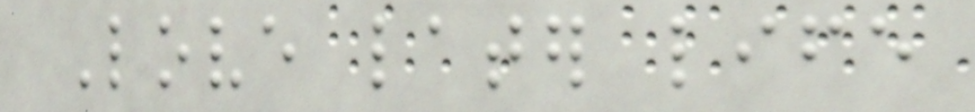Love later life
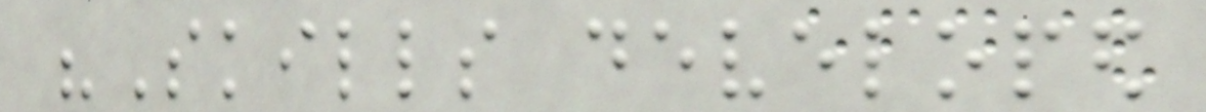"Skills developed
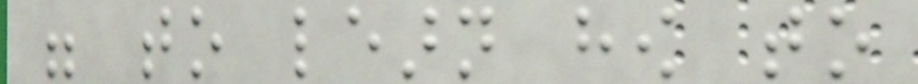were to learn how to
